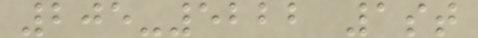205-5222 1st
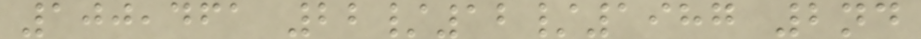100,461 22/12/1987 2nd
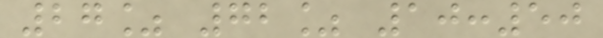27% 72% 10:50
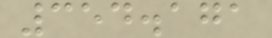354.171
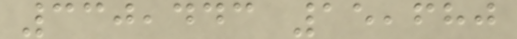330,443 15,680
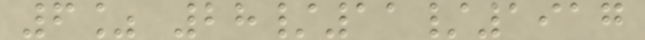6% 28/11/1917
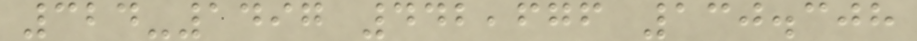324-1497 442,676 130.308
